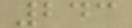243
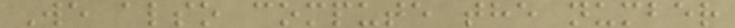We also compute the number
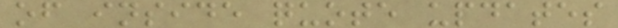of inside quote updates
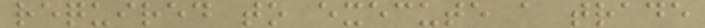required to execute a trade
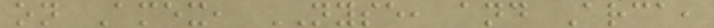on Amex, NYSE, and Arca,
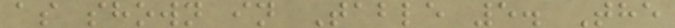as shown in Table 5. The
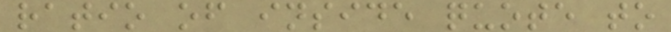ratio of inside quote to
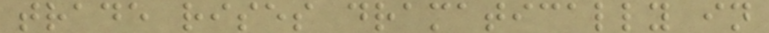trade rises dramatically in
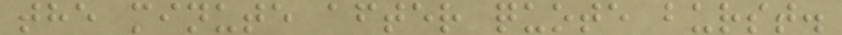the minute after quote burst.
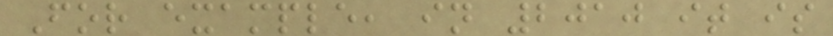For example, in 2010 it is
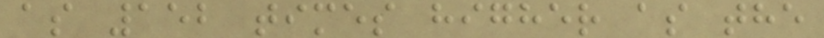as 152 times higher as the
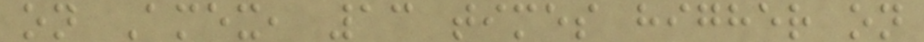on Amex, 13 times higher on
